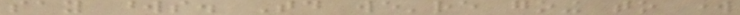say words. Today we're going to work
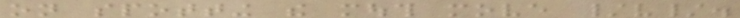on spotting the mouth move /v/.
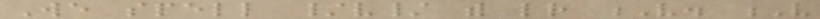We spell /v/ with letter V. V
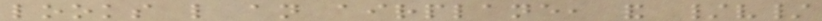looks like an airplane, and /v/
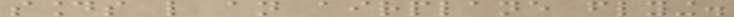sounds like an airplane flying.
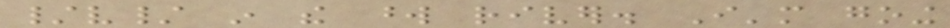/v/ in the word river. I'm going
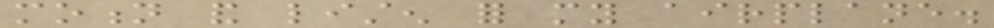motion and listen for my airplane.
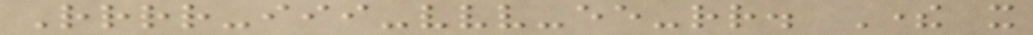Rrrr-iii-vvv-ee-rr. There it
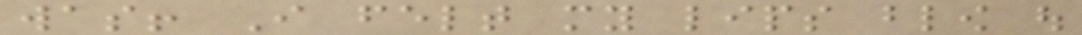was! I felt my lips blow out
